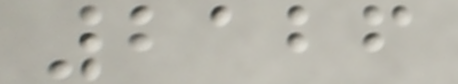2126
